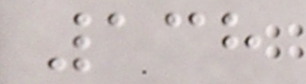138
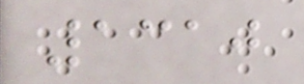1310
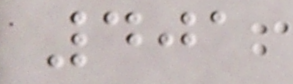401
